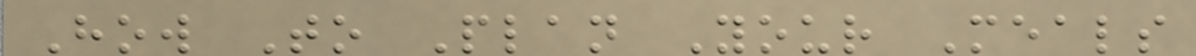How To Plan Your Meals
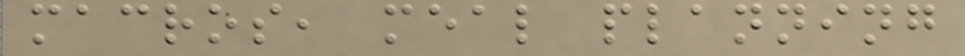macros, meal planning
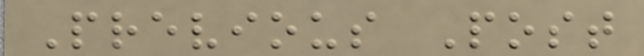Previous Post
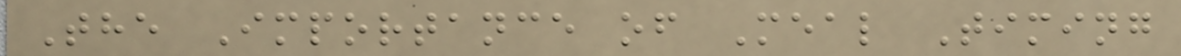The Importance of Meal Timing
